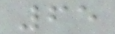65
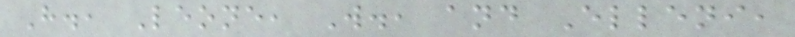H., Leone, W., and Elleni,
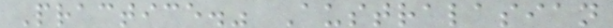Practice." Australasian
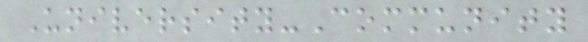University-Community
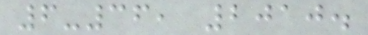6-36, 2010.
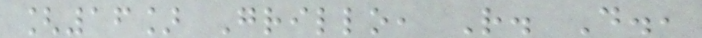[16] Grillo, R. D.,
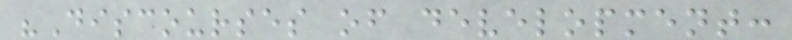"Discourses of development:
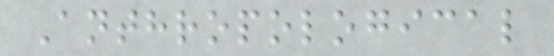Anthropological
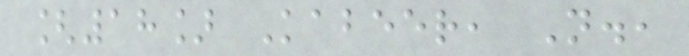[18] Kabeer, N.,
